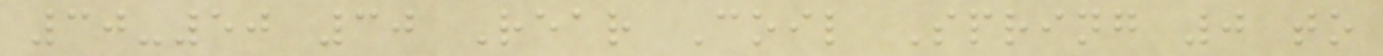30-50 30 Rear Coil Spring 0 to
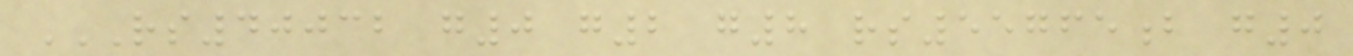RS40032 G0 G2 G8 RS55765B G0
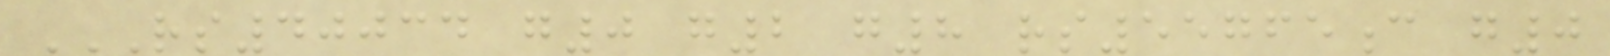RS40034 G0 G2 G8 RS55765C G0
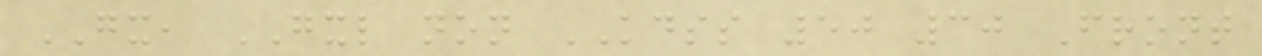GX, GXL non KDSS 50 30 Front
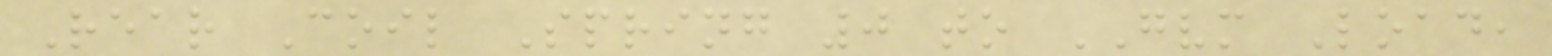Rear Coil Spring 0 to GVM Load,
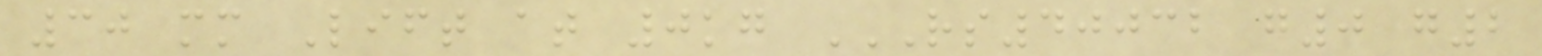30 mm Lift at 0kg RS40032 G0 G2
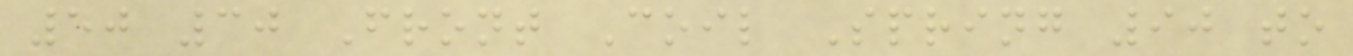50 30 Front Coil Spring 90 to
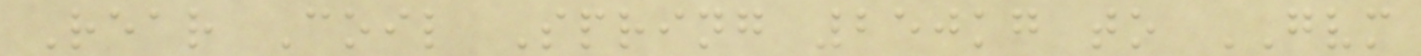Rear Coil Spring 250kg to GVM
